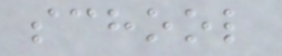school
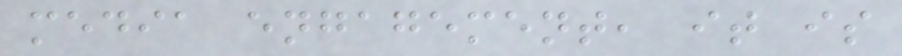media engagement, it is
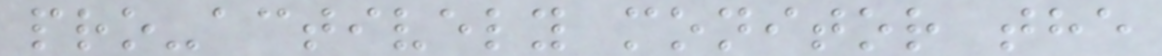pro-actively monitor the
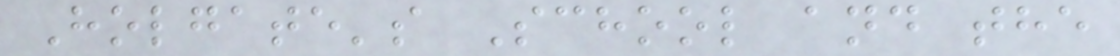Holgate's School and the
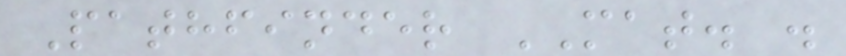Pathfinder MAT. .
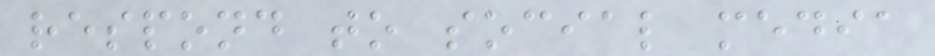respond to social media
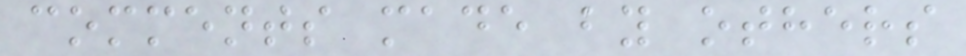comments made by others
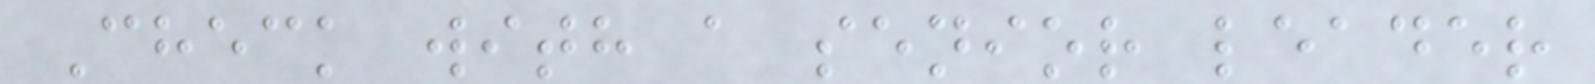Check with a senior leader
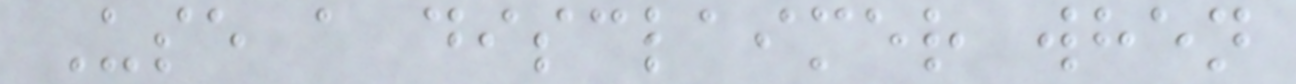Use a disclaimer when
